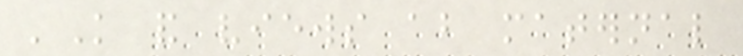'Knowledge and views about maternal
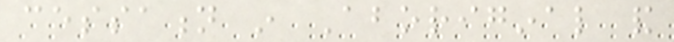cessation in Aboriginal and
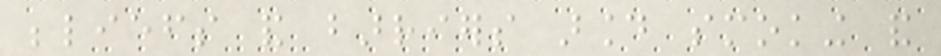beliefs and barriers around smoking and
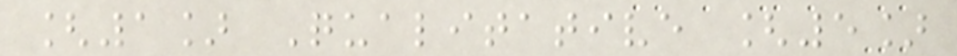[1] Qualitative [5]
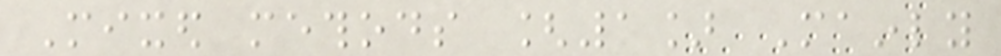Mixed methods [1] Mainly
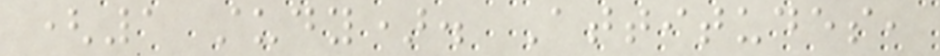(1 study). Attitudes,
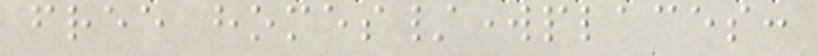free homes/workplaces:
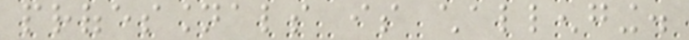professionals is challenging.
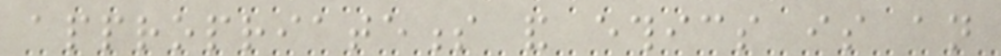appropriateness and ethics is an
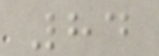84
